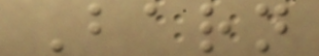Barn
